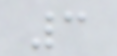3
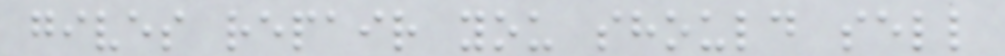gives repair you should sell
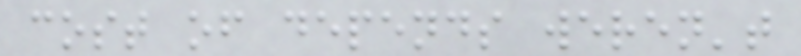cost of depends weren't
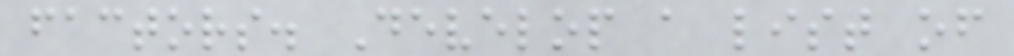factors. Develop a list of
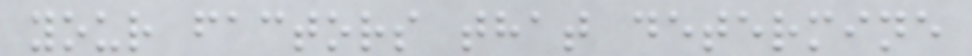your factors that determine
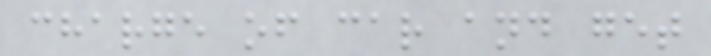charge of car and get
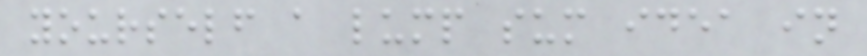yourself a lump sum idea in
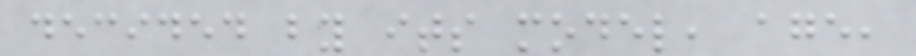decided by its model, age,
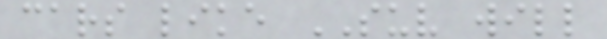cars like SUV will
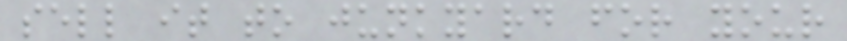sell it to junkyard for your
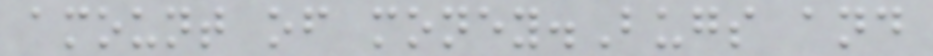amount of money.Bugs and
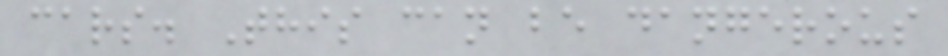cars. This can be dangerous
